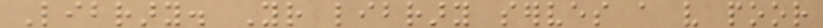Library. Your library serves a very poor
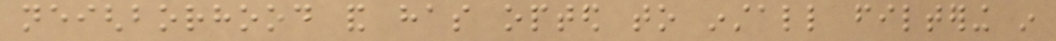neighborhood and has opted to install filtering in
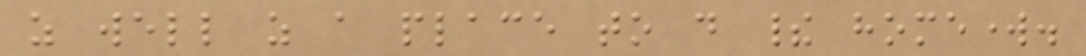as well as a place to do their homework.
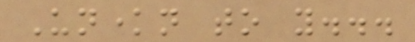Unknown to you...
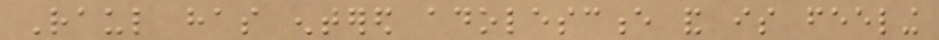Raul has entered adolescence and is feeling
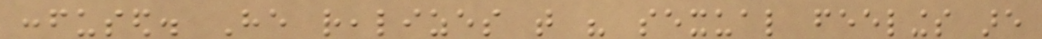confused. He realizes that his sexual feelings are
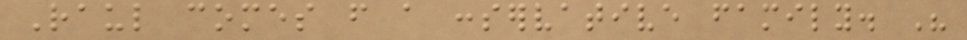Raul comes from a conservative family. His
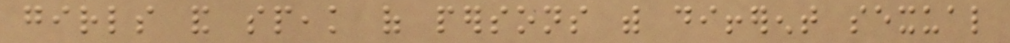girls and speak of persons with different sexual
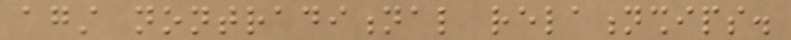against nontraditional relationships.
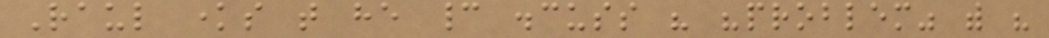Raul knows that he cannot discuss his "problem" with his
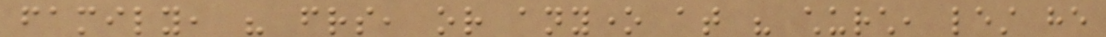family, his friends, or anyone at his church, lest he
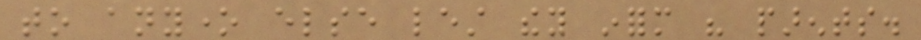to anyone else lest they inform his parents.
